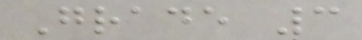Grade 3
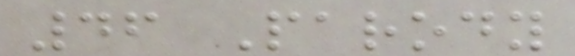46 Parody
